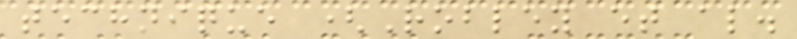technique (Robley et al.
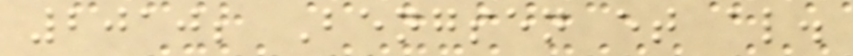2010; Bengsen et al.
